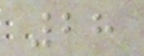28
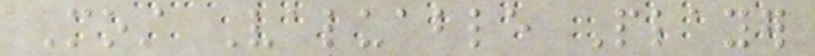Most Valuable Player
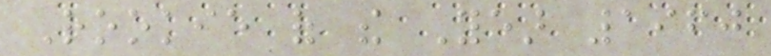Rookie of the Year 1960
